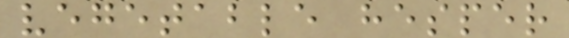vegetable hesper
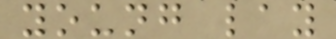young lay
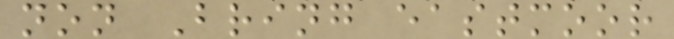non Bring eastmoor
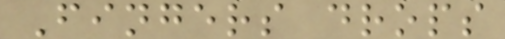Fingers drops
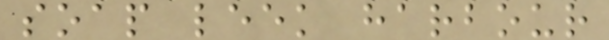soap leek harbour
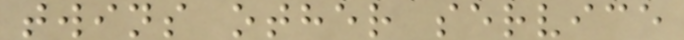twins other service
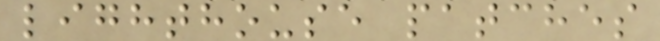lighthouse patches
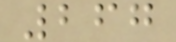267
